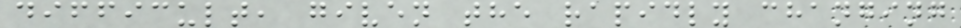difficult, given the rapidly changing
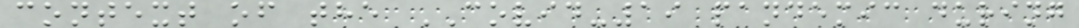context of the COVID-19 pandemic during
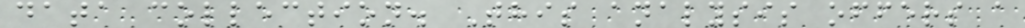data collection. This analysis offers a
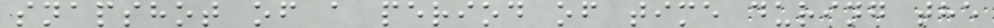snapshot of a period of time during the
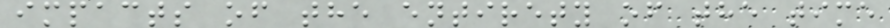impacts of the entirety of the time
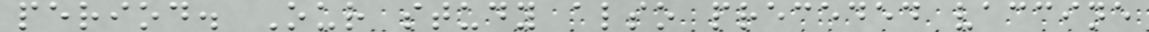period. Our study also preceded vaccine
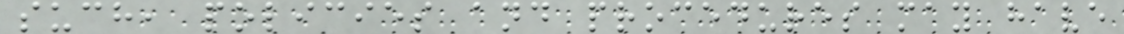such, policies and procedures may have
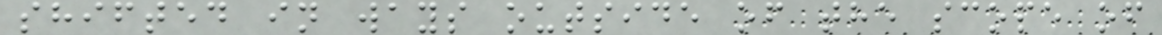shifted in ways outside of the scope of
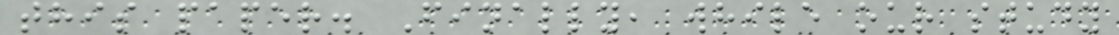this paper. Finally, while our study
